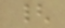{
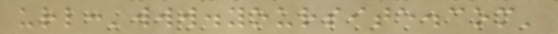url:'www.yoursite.com'
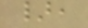},
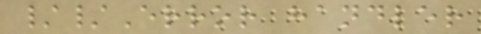//Error handler
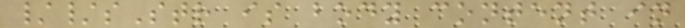//sStr is body content in
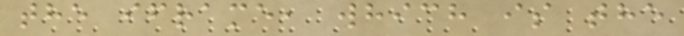the iframe, which is the
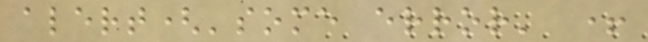alert('some error' +
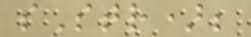sStr);
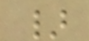}
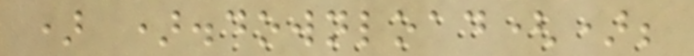) ).download();
